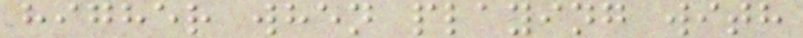higher when playing with
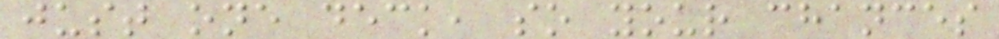just one deck, so your chances
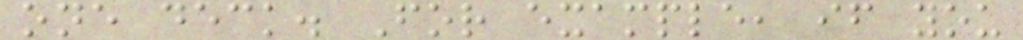one deck. For example, if you
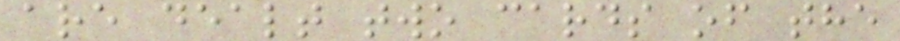are dealt two cards of the
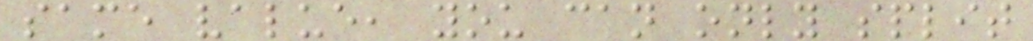same value, you can only split
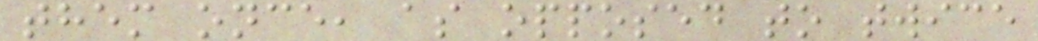them once, as opposed to twice
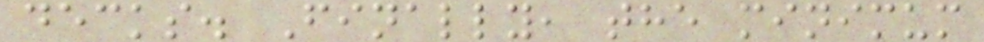decks. Finally, the minimum
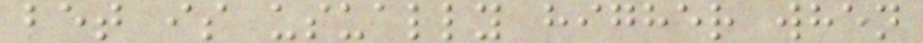bet is usually higher when
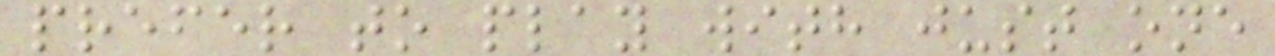prefer to play with just one
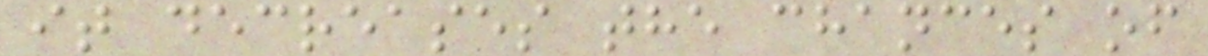it decreases the chances of
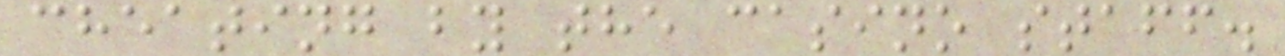cheating by the casino staff.
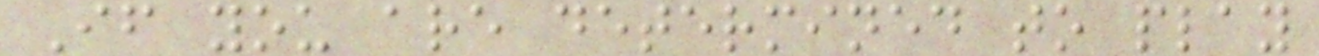If you are determined to play
